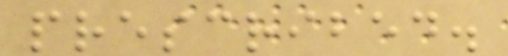prescribed.
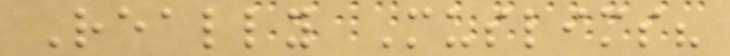Really Muslims?
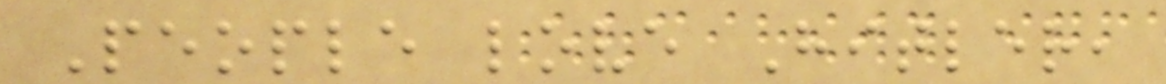People love Hitler,
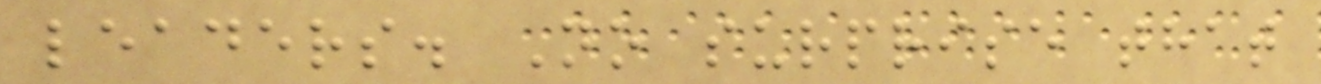leaders. No surprise that
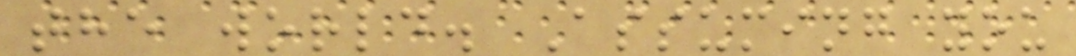the world. Assuming you
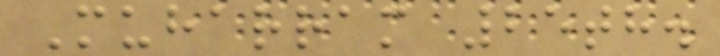Muharram 25th.
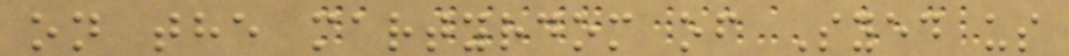on the martyrdom of Syed us
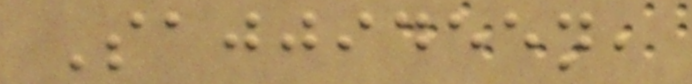Sajjideen,
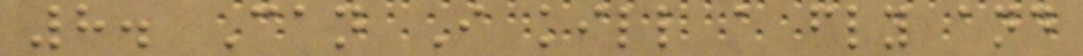8. Can I kill a fly and
